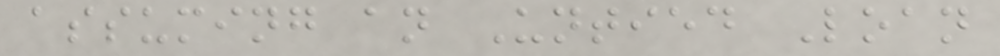assuming an Untied Loan
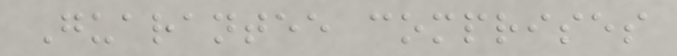Guarantee comprises
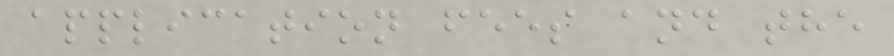application fees and the
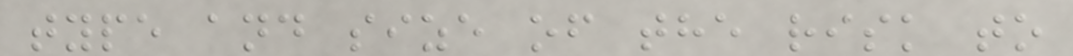type and size of the risk to
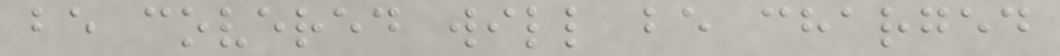be covered will be charged
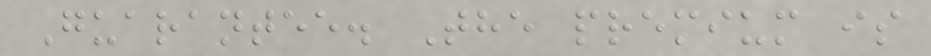Guarantee. The premium is
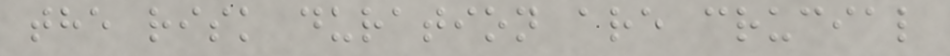the risk duration are crucial
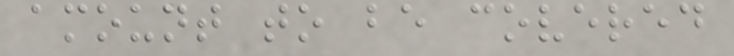amount to be covered
